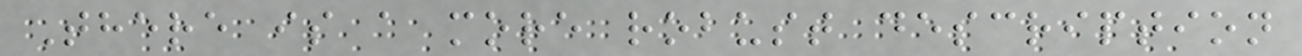There is a more robust description
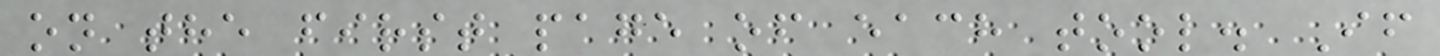on the first page of each tool. If
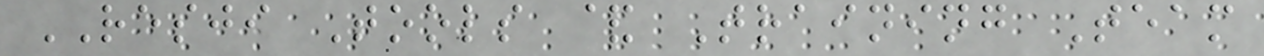RESJI Tools & Training Team
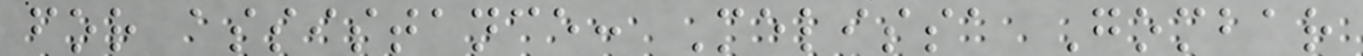for assistance: Melissa Gombar
